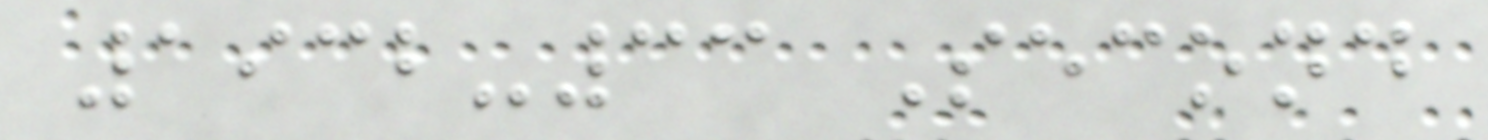1932-33 Second
